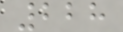228
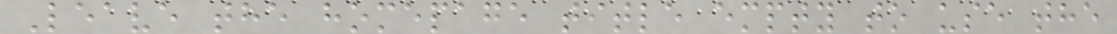Leave the homepage title empty to use the
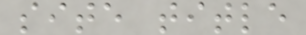site title
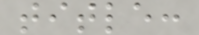title:
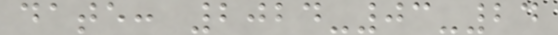date: 2024-03-24
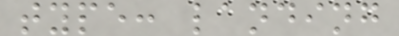type: landing
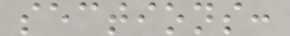sections:
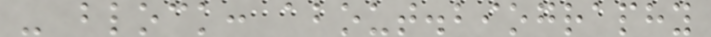- block: about.biography
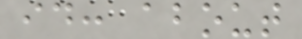id: about
